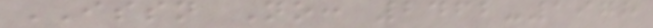ISSN No: 2462-1978
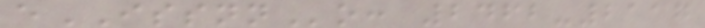eISSNNo: 2462-2117
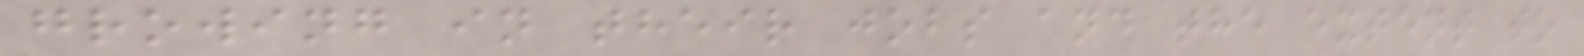growing in their jobs and the extent to
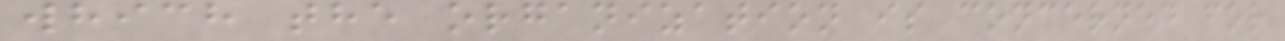which the organization is concerned for
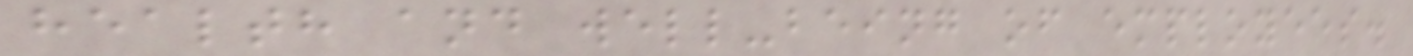health and well-being of employees.
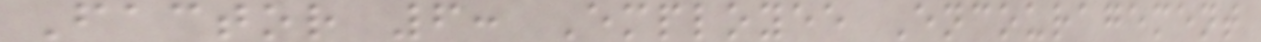Factor 6: Employee Encouragement
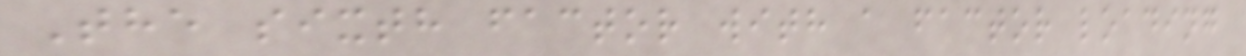The sixth factor with a factor loading
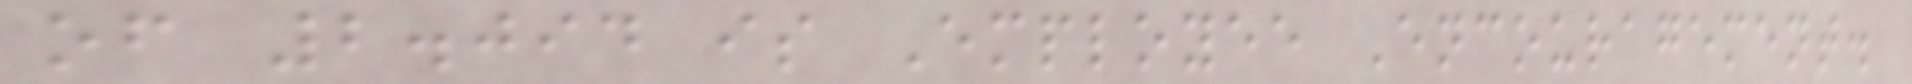of 2.094 is Employee Encouragement.
